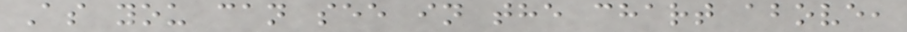As you can see in the chart above,
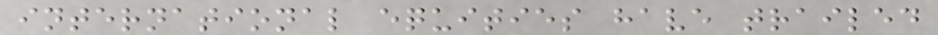international equities have trailed
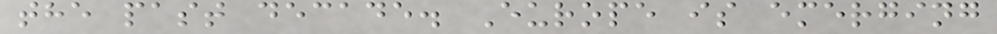the past decade. Europe is emerging
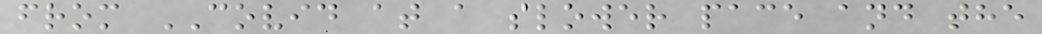from COVID at a slower pace and the
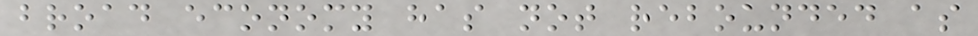broad economy has not rebounded as
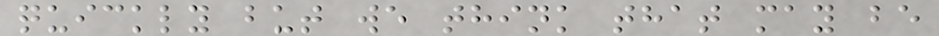quickly but we think that may be
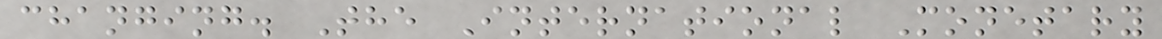changing. The International Monetary
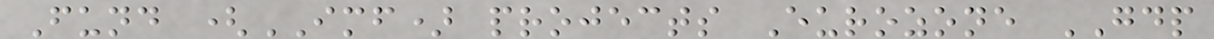Fund (IMF) projects Eurozone GDP
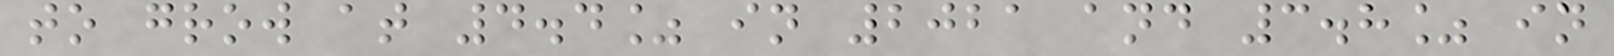to grow at 4.4% in 2021 and 3.8% in
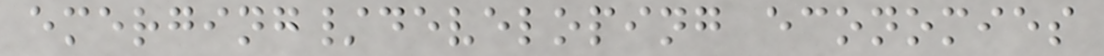emerging/developing economies
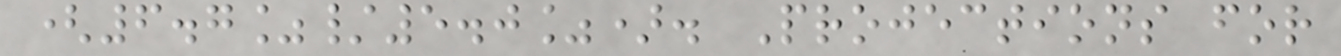(6.7%/5.0%). Projections for
